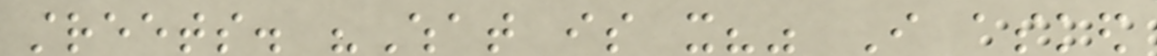streets. "What is it?" I asked
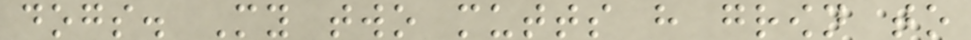dogs. My two mutts have grown to
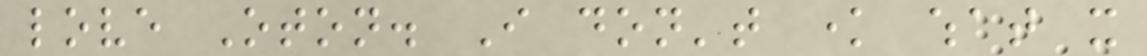love Oton. I don't know what it
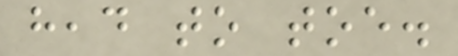head to toe.
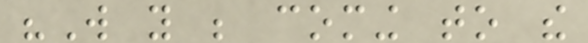"Will you be coming to the
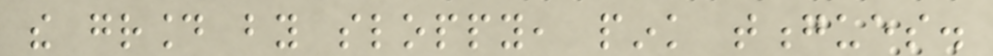the ground by sloppy, pink tongues.
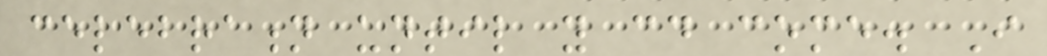celebration until you could come. I
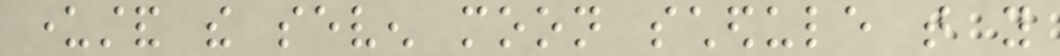understand the seven moon schedule that you
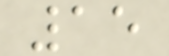15
